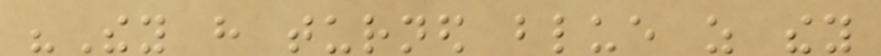"They have turned blue as they
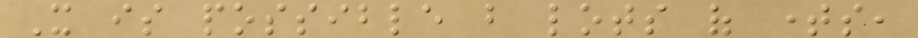It is possible but lots of times,
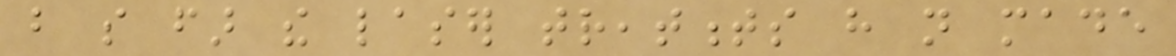but so far the laser treatments have not made
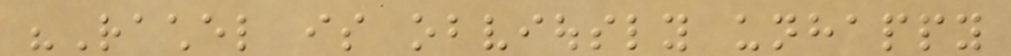"Rachel is obviously unhappy
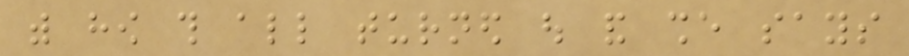with how this all turned out and she says
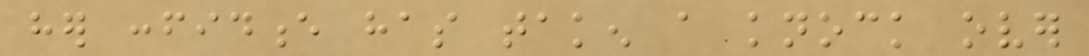her confidence has taken a knock over
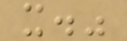it."
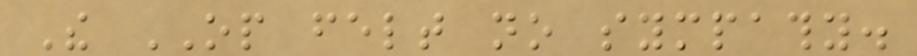The OP felt no sympathy.
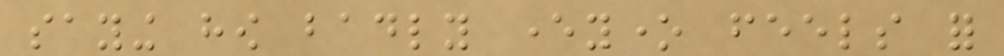saying how badly everyone feels for
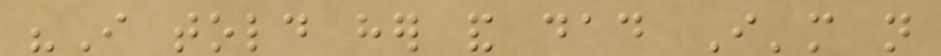"I told her and dad I'm not
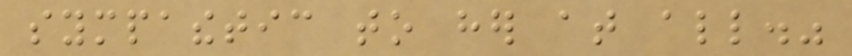sympathetic to her at all."
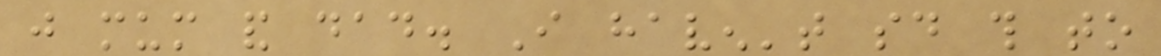just mum and dad. I haven't said this to
